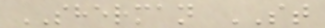SHERMAN ST
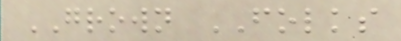GROWN FOLKS
